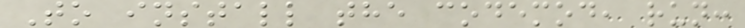To install the codemod, run:
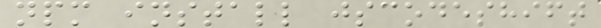npm install jscodeshift
